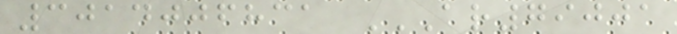3014006831 AR79001
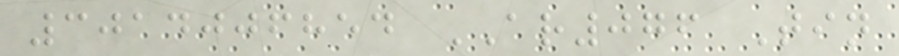3014006854 AR076 Tin
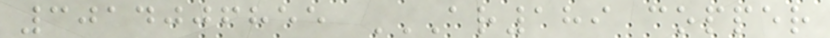3014006855 AR189 COPPER
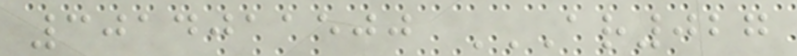3014011500 AR027
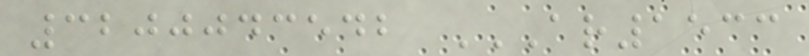3200043542 AR1533
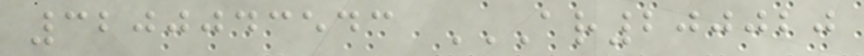3200043543 AR200020
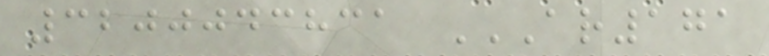3200043831 AR171
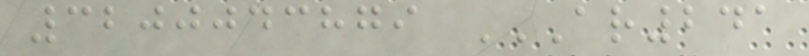3200043879 AR241
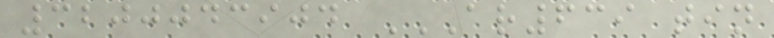3200043904 AR639 TIN
